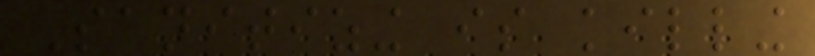Sanitizing is killing
